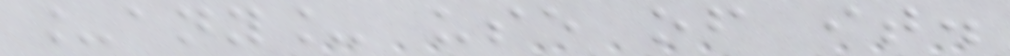_any_ use of it.
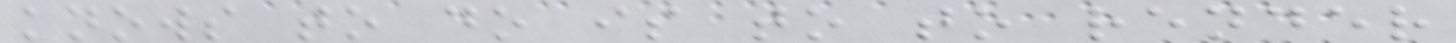knows to do is to to render
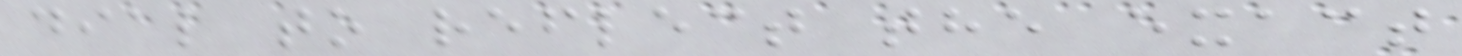dial to reflect the exact
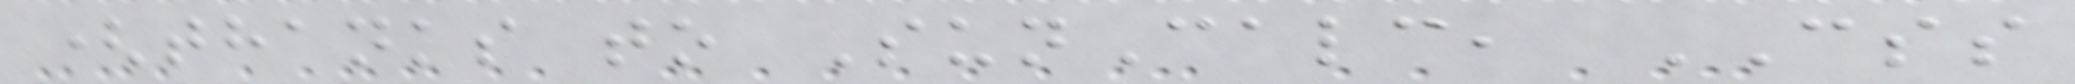(thanks to SunCalc, CSS
